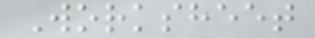Worksheet
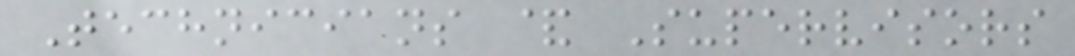Technicians & Supervisors
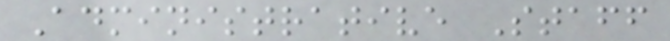Administrative Staff
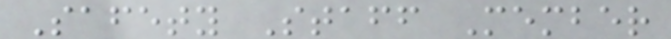Safety Staff Member
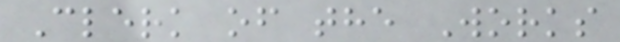Clerk of the Works
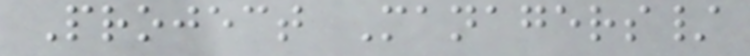Project Managers/
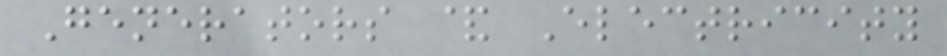Generators & Electricity
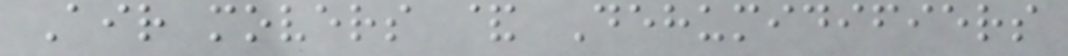Air movers & Dehumidifiers
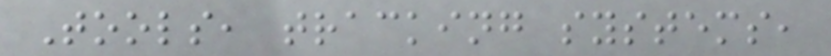Tools, tracking systems,
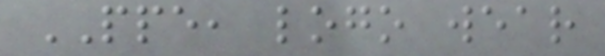PPE, logo wear
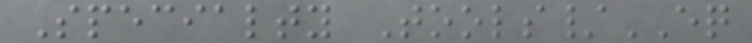Specialty Tools/EQ
